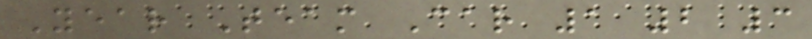Year Team Car 1 2 3
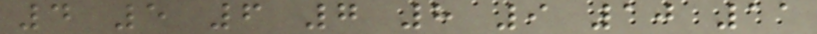4 5 6 7 8 9 10 11
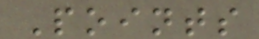Points
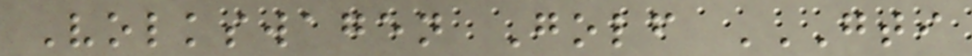Volkswagen Golf GTI
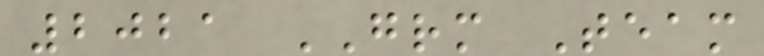2021 GRM Team
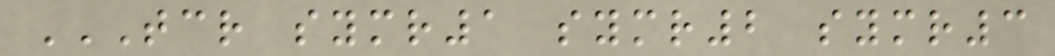TCR SYMR1 SYMR2 SYMR3
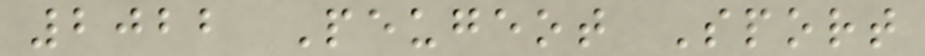2022 Peugeot Sport
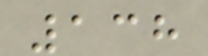138
